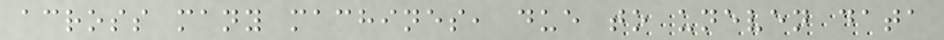across many machines, due to uneven data
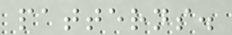patterns.
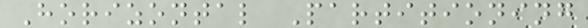Horizontal Partitioning
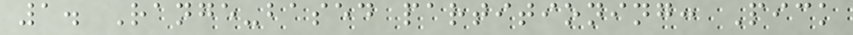1. Range-based partitioning: Pick
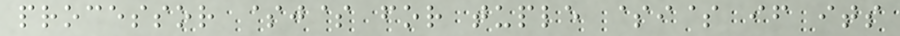processor $j$ for tuple $i$ if its
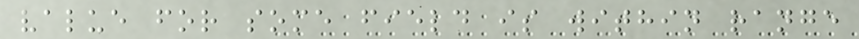value for some field is within range
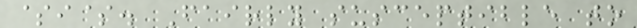$i$. Fairly susceptible to
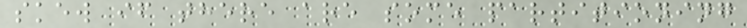skew if there are some partitioning
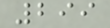299
